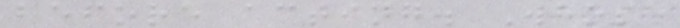before acting. Whose
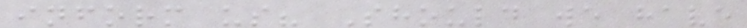inform us? Should we have
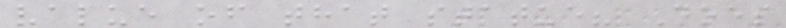value of that statue? Does
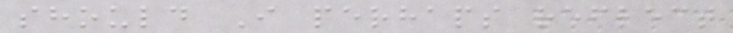should I perhaps reflect
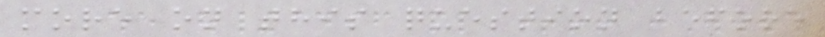more on this question before
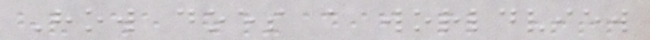How does a worldview
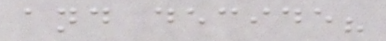and decide?
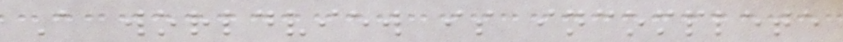A worldview is incomplete
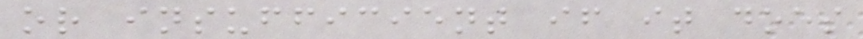or insufficient if it does
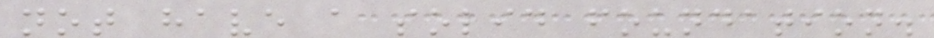not have a solid foundation.
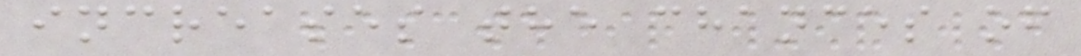increases the chances of
